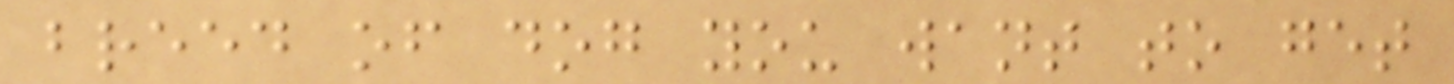breed of dog you want to get
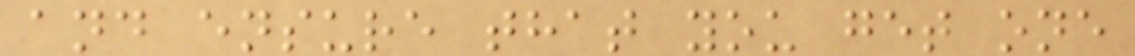and ensure that you get one
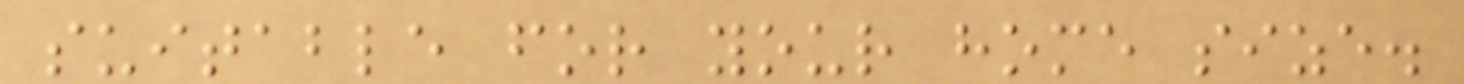suitable for your home size.
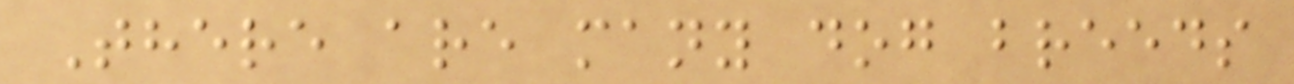There are many dog breeds
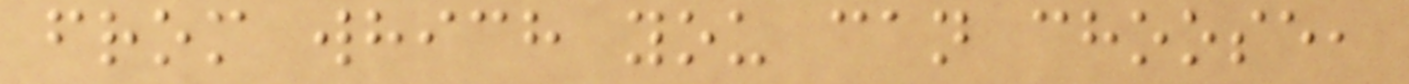from which you can choose,
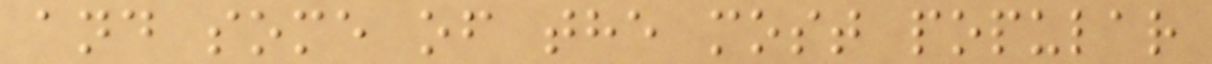and some of the most popular
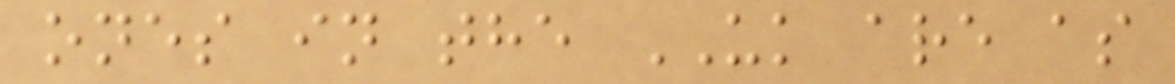ones in the UK are as
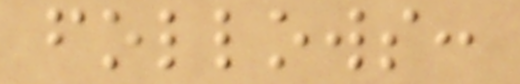follows:
